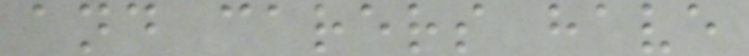and carers have
